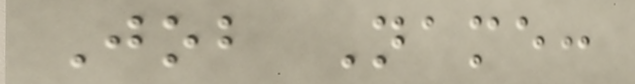Job Name:
